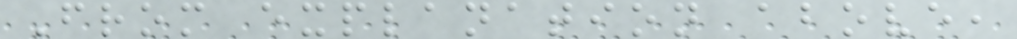From explanation above,
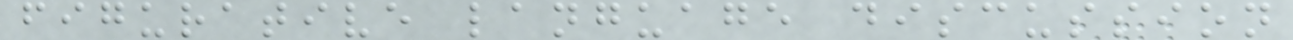figurative language discussion
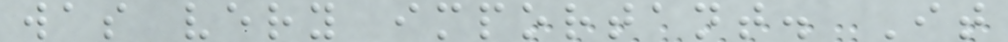was very important. It
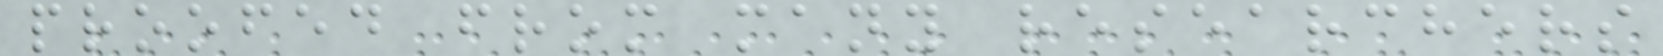proofed from many researchers
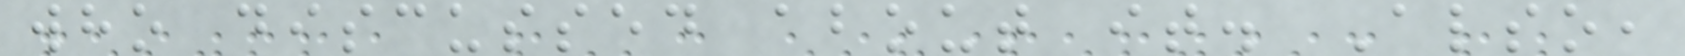who discussed about it. Also,
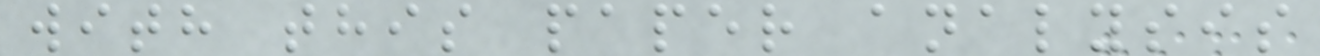with this paper analysis
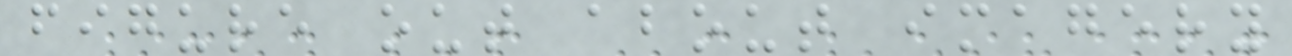figure out about imagery
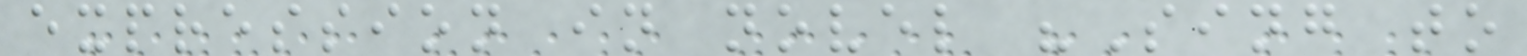expression in novel "Sing to
